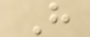H
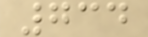734
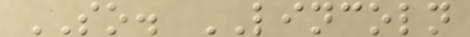SO. LINCOLN
